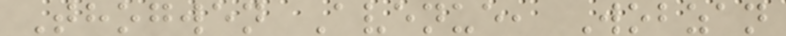Thogwen Avenue, Wobzan
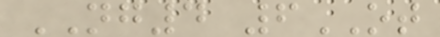NG4 6OT
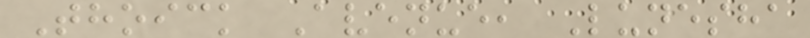Thoick Avenue, Lunesha
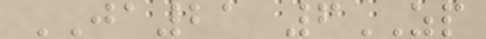JA21 6ZP
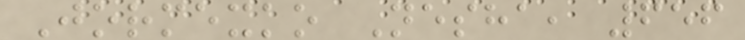Jormexko Nesha, 656
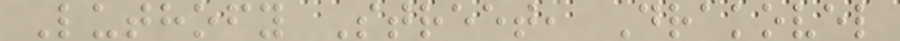Luthofy Street, Drakovel
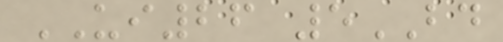UI26 5BD
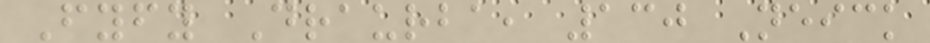Fyfy Draurba, 130 Neick
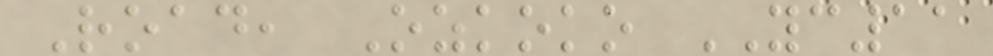Road, Ozkoko YC11
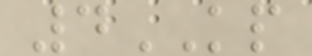4KP
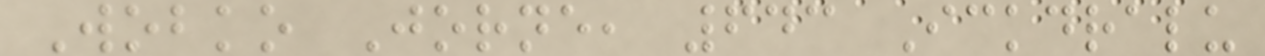Wobko Jorne, 643 Ickdralu
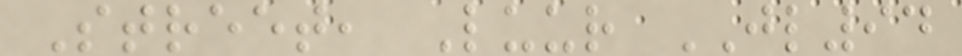Street, Luur JL94
